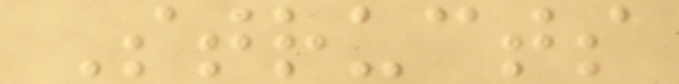Structs
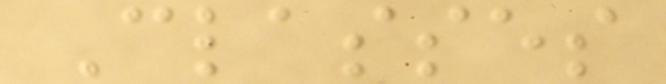Classes
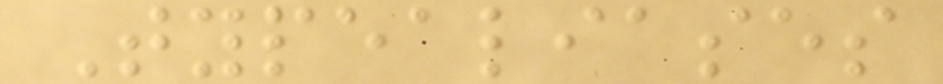Typealiases
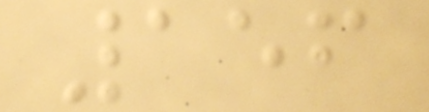156
